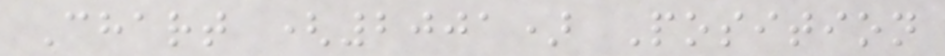Chart (2001) Position
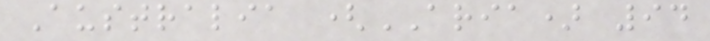Australia (ARIA) 94
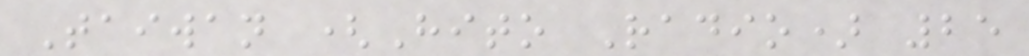Taiwan (Hito Radio) 25
